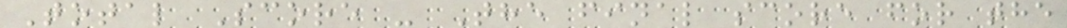Total Score - The final score for the
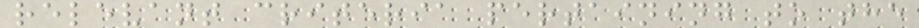relevant criteria pertaining to the
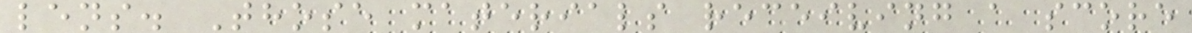lens. Those materials receiving a score
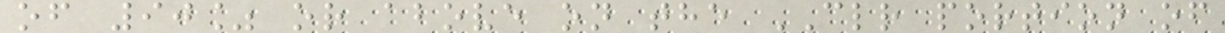of 90% or above on the CLR portion of
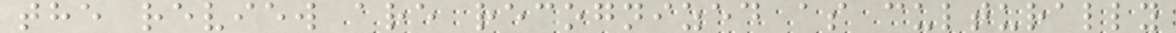the review are recognized as culturally
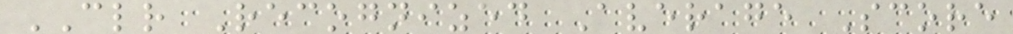CLR Recognized Average Score
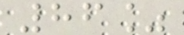86%
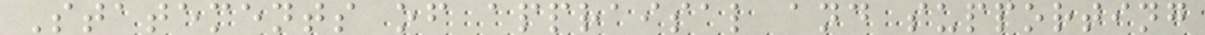Statements of appraisal and supporting
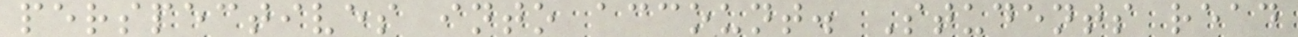perspectives into account. Students read
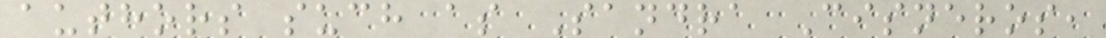authors such as Sandra Cisneros,
